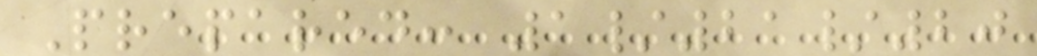Prepared: 1/21/20
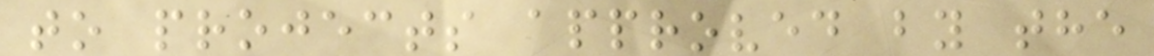to projects approved by the
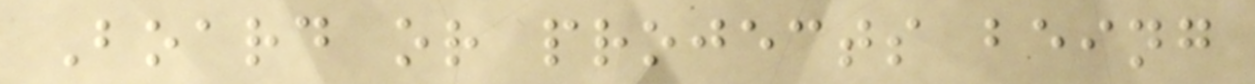Board or projects being
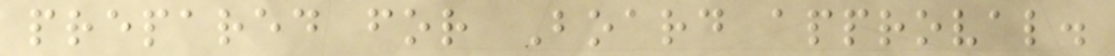prepared for Board approval.
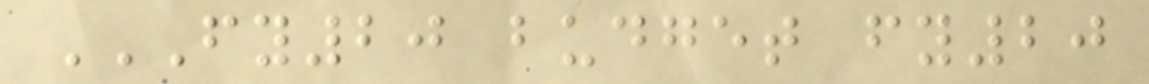FY20 BUDGET FY20
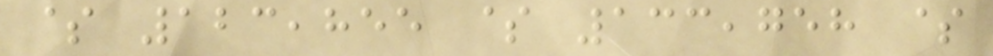$ 123,855 $ 133,758 $
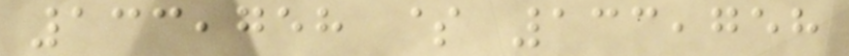133,758 $ 133,758
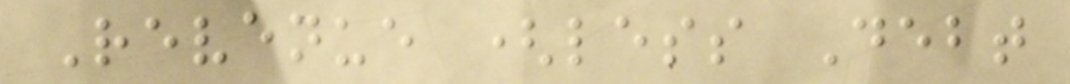Revenue (less Debt
